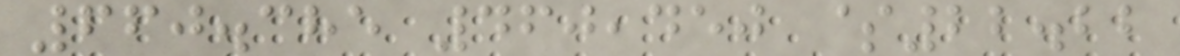660.385 460,450 $22.22
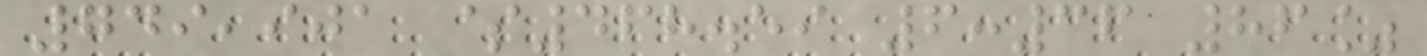749,901 $468.59 6:36 86%
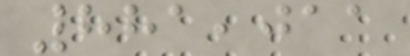881,011
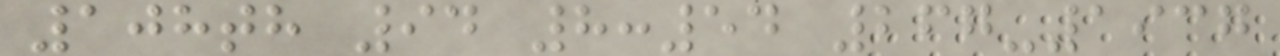108th 94 8:54 267-1937
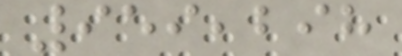959,298
